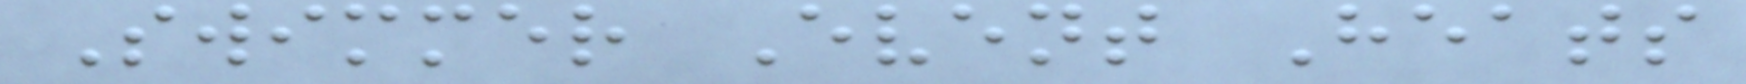Swimmer Event Heats
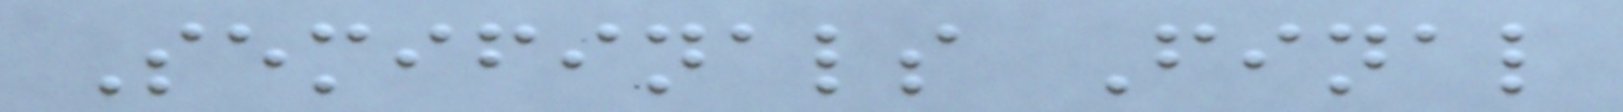Semifinals Final
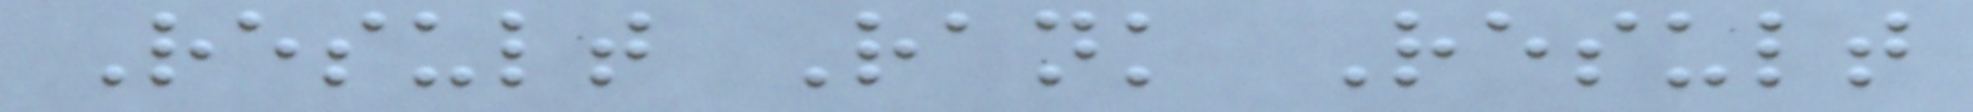Result Rank Result
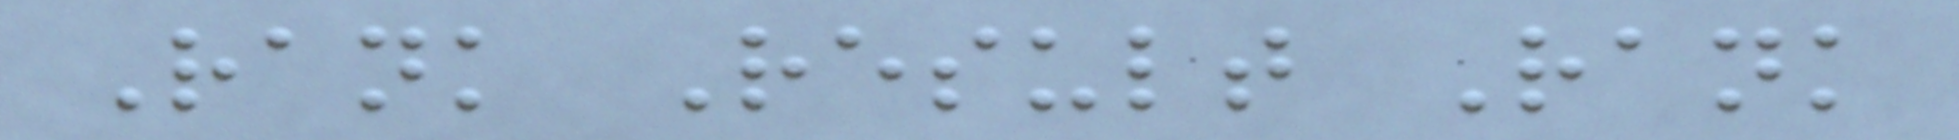Rank Result Rank
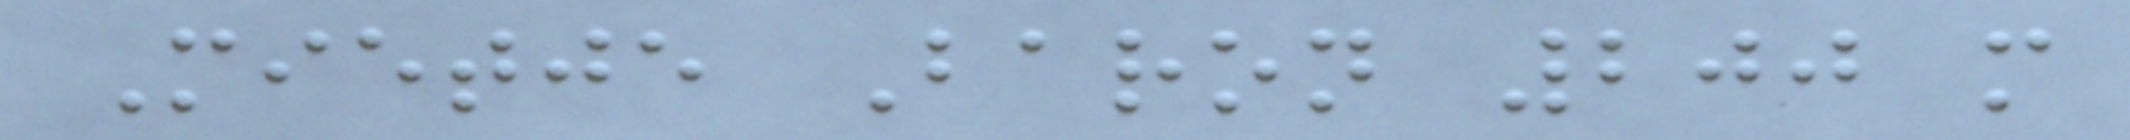Mietje Baron 200 m
